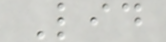Lid
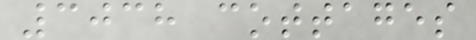3038 cottages
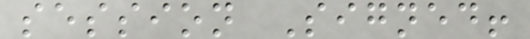session Signed!
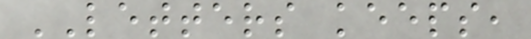LETTERS keeps,
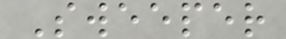Sweeper
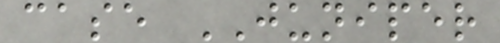case JUNIPER
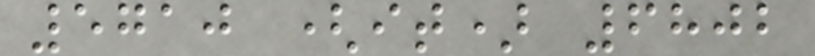5710 (it) 6802
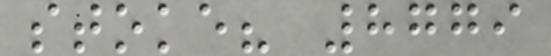stoke? 8779
